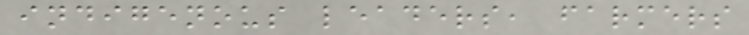indigenous leaders, farmers
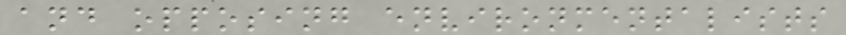and opposing environmentalists
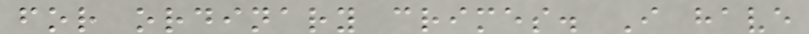for ordinary crimes. I have
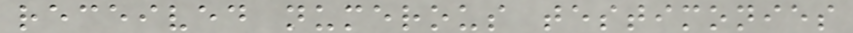received numerous testimonies
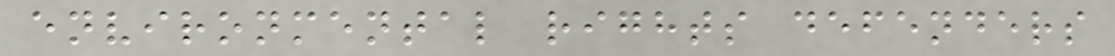environmental rights defenders
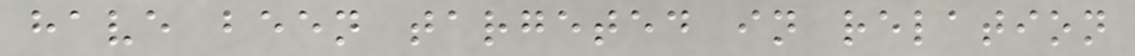have been targeted in relation
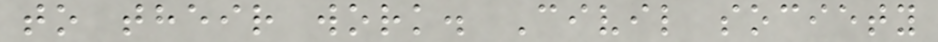to their work. Civil society
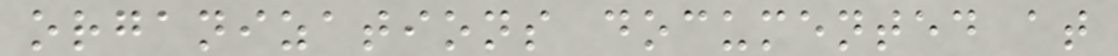organizations documented at
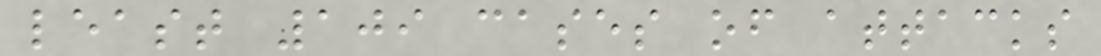least 109 cases of attacks
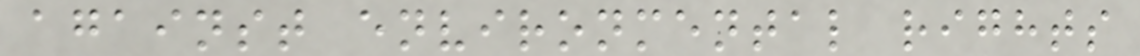against environmental rights
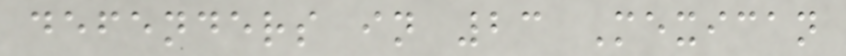defenders in 23 Mexican
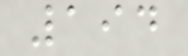194
